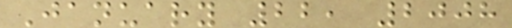January 22, 2008
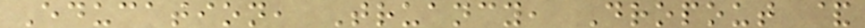Education, Truancy, Dropout &
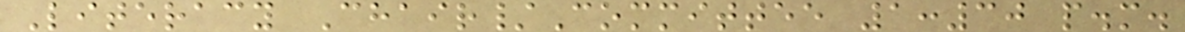Literacy Chair/Committee 1:30 p.m.
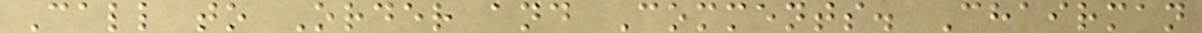Call to Order and Comments. Chairman
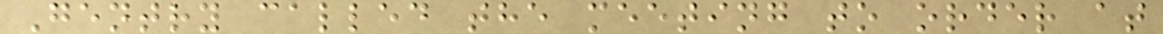Gentry called the meeting to order at
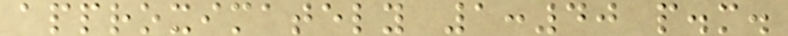approximately 1:40 p.m.
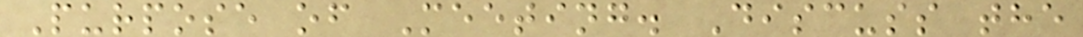Purpose of Meeting. Discuss the
